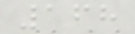168
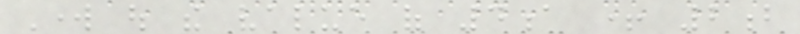Work out the value of 4a + 2b
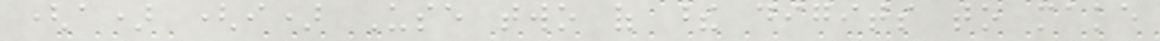(a) (i) Use two of these digits to make
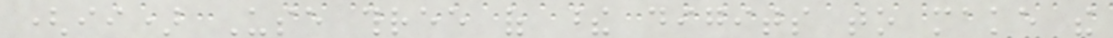(ii) Use three of these digits to make the
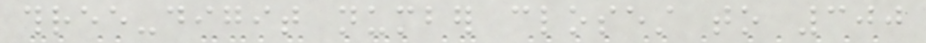three-digit number closest to 300
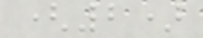(2)
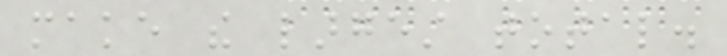make the largest total.
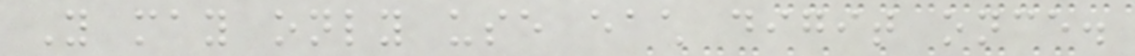You may only use each digit once.
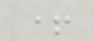+
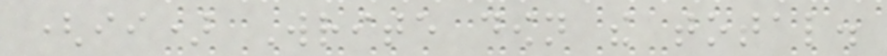(ii) Write down the total.
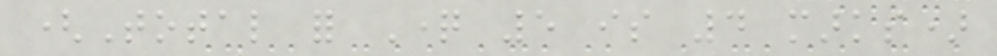(Total for Question 5 is 4 marks)
